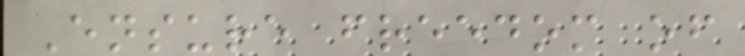Ensure freedom of
